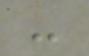-
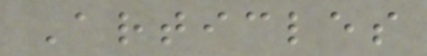Articles
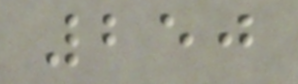250
